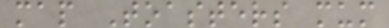map Toasters mum
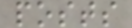posts
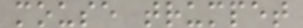mouse trumpet
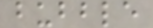bubble
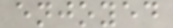enjoyed
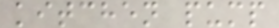kitchen pump
